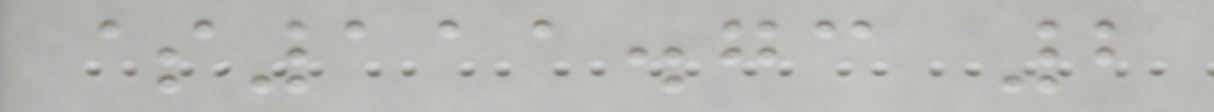$111.73 2
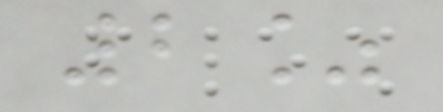2%
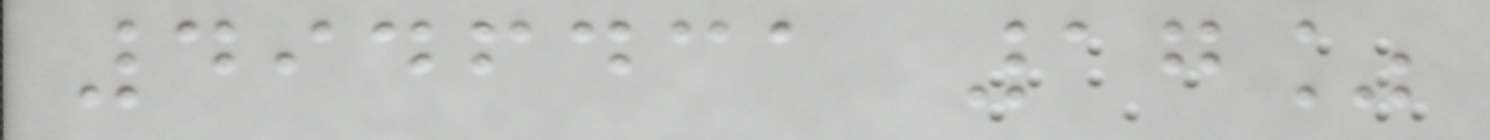4946431 17%
